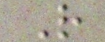R
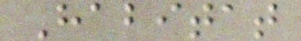Habitat
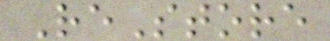ReStore
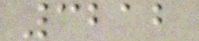3212
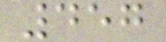457
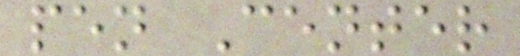pen Center
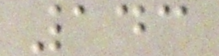143
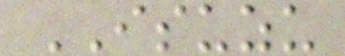ISUZU
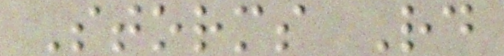Storms Rd
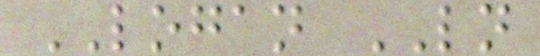LOGAN LN
